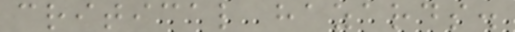critical hazards.
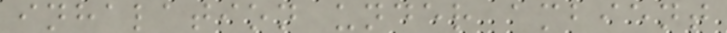inhalation under ambient
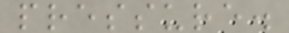pressure.
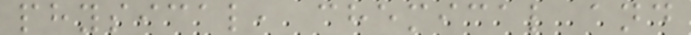physical, chemical and
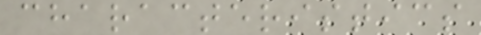characteristics
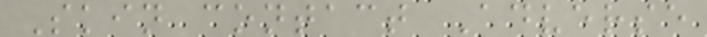Skin contact Adverse
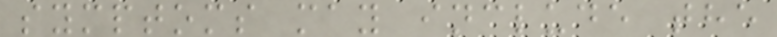symptoms may include the
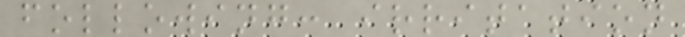following: irritation
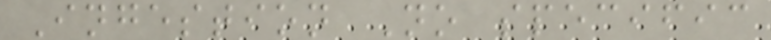Ingestion No specific
